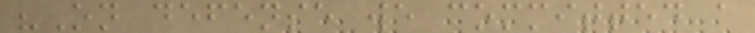"On defense we committed a
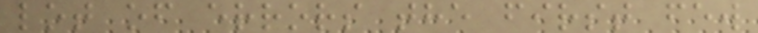lot of errors the first few
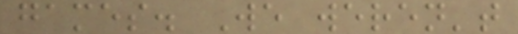games. We weren't
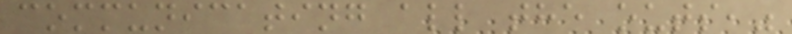communicating all the outs,"
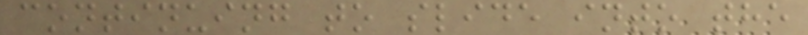continuing to slide into the
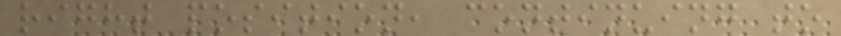right position, continuing to
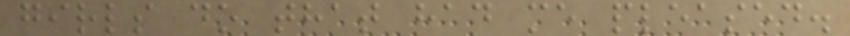girls do that had me pleased.
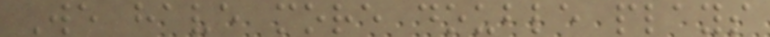We have more double plays
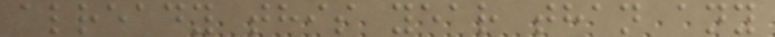already this year than any
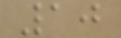10
